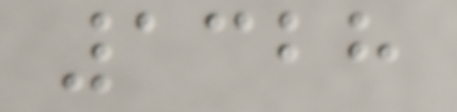1328
